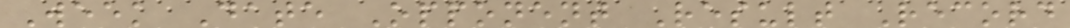Week Date Opponent Result Record
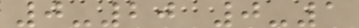0-20 0-1
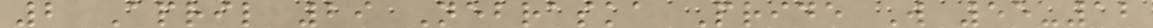2 April 29 Nebraska Pride W 55-12
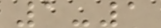1-1
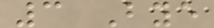3 Bye
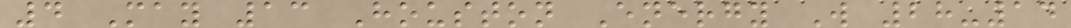4 May 13 Houston Energy W 28-14
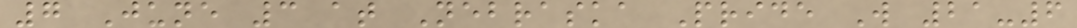7 June 3 at Nebraska Pride W 21-6
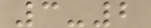3-2
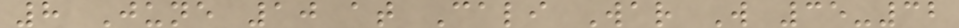8 June 10 at Cali War W 35-32
